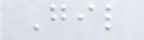Gil
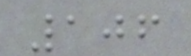106
